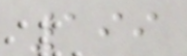199
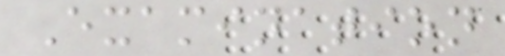Examination
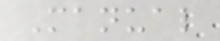Manual
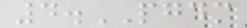4.PGDM
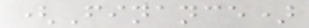(Finance)
